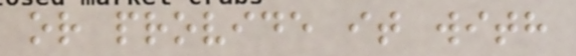or provide it with
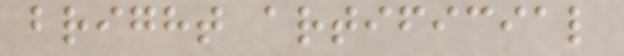bright artificial
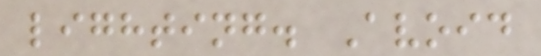lighting. Avoid
